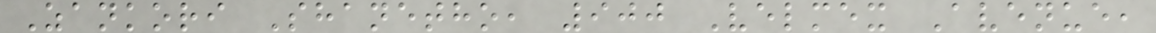Zankori Shanetho, 900 Velmex Avenue,
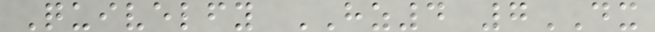Quivelfy HZ4 7DX
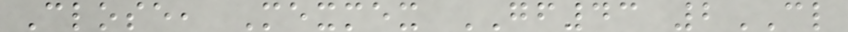Close, Mexmex GF43 2CL
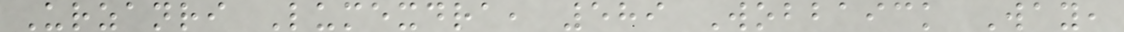Urzanri Lumexdra, 589 Wobbaick Way,
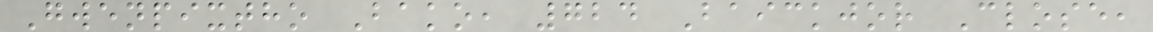Gwenpixtho Bako, 724 Baickjor Close,
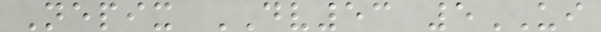Nepix DV53 5UI
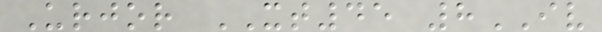Urjor XT45 8IV
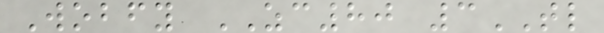Wobfy ZC80 3TL
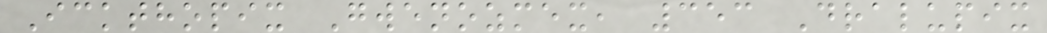Ickthopix Gwenozmex, 353 Dralupix
